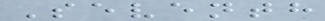Seventh
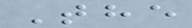The
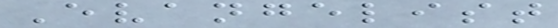Evangelist
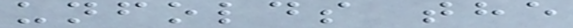unfolds the
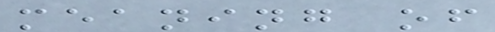meaning of
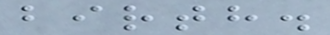birth.
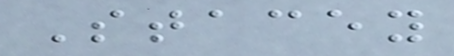Stacey
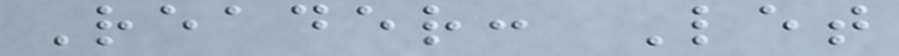Reader: Let
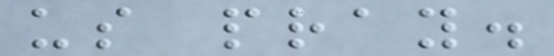us pray.
